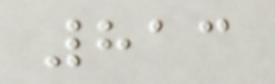813
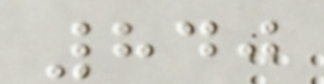840
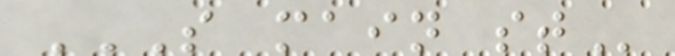S MAIN ST
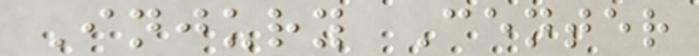Injury Center
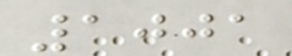1001
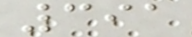391
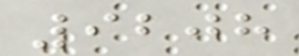9208
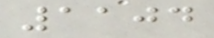1104
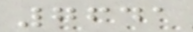7641
